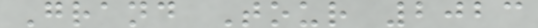Grand Tour 2023
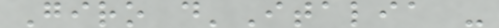Giro d'Italia -
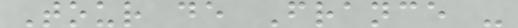Tour de France -
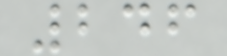246
